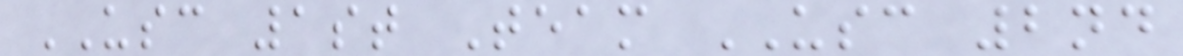USC 1st Team USC 2nd
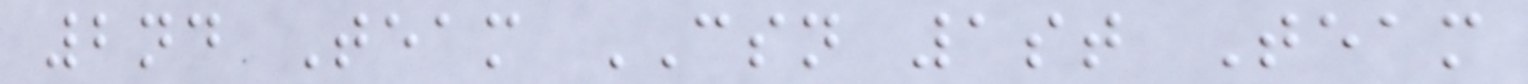2nd Team CSN 1st Team
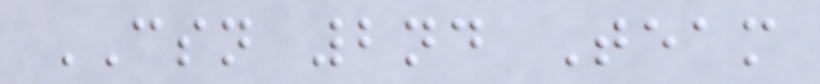CSN 2nd Team
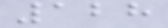128
